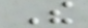The
